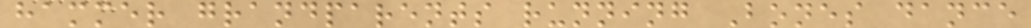hammer grandparents running Bones dance
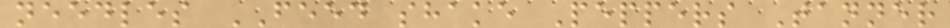needles FEED shake Peppers Tanner
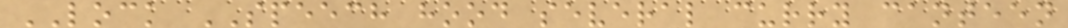LOCK SPEECH hood several curry canteen
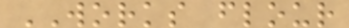WORKS flour
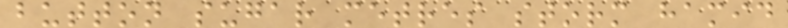button sugar metres storm hamid
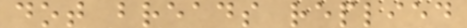dot breads replied
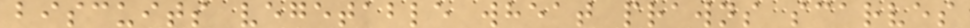biscuits vegetable wheat prawns scarves
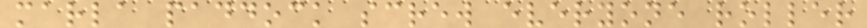marla paddock screw everyone roller
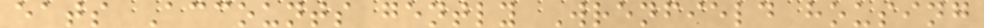eats Accounts gently Wrenfield housing
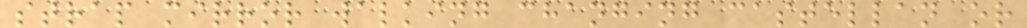strap mirror walking changing castellan or
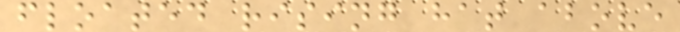floated rising hat above
